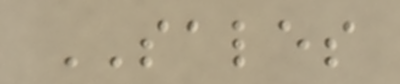SALES
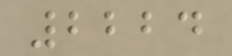2224
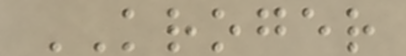KROGER
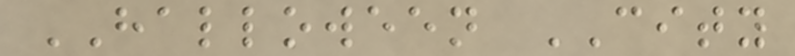HALLOWEEN CITY
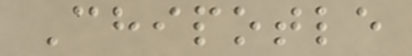Chipotle
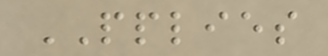PPLIES
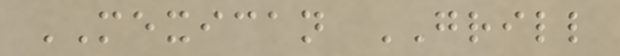MEXICAN GRILL
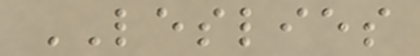LESLIES
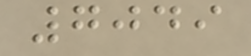7049
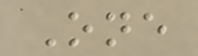One
